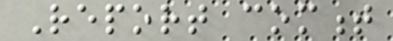Report comment
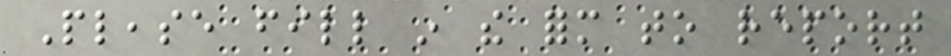Please fill in the form to report
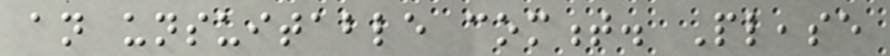an unsuitable comment. Please
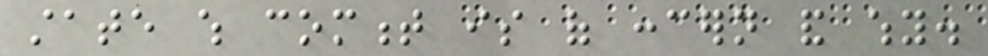state which comment is of concern and why.
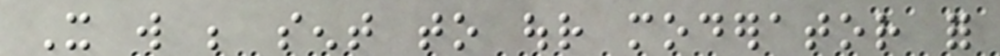It will be sent to our moderator for
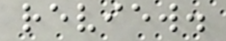review.
